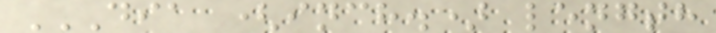DIA (INCH.) LENGTH
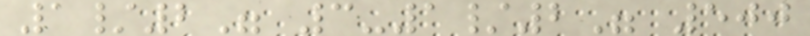1/2" 3-1/2" 500
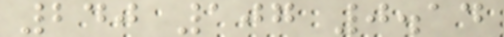240 107 0.14
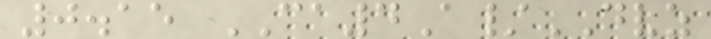0.15 CA4A/DVZ
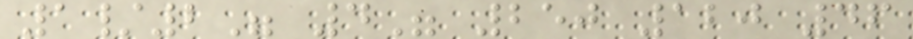1/2" 4" 250 120 46
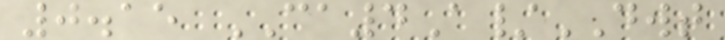0.15 CA4A/DWT
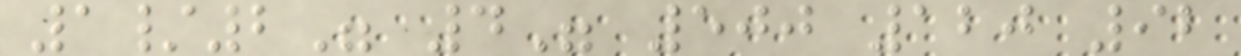1/2" 4" 500 120 92
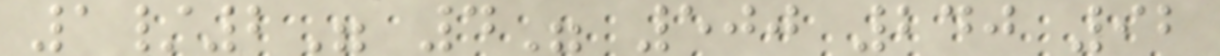1/2" 4" 500 240 92
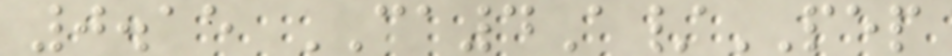0.15 CA4A/PEP
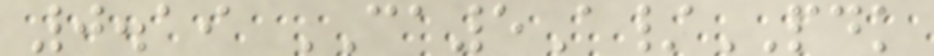0.19 CA5A/PDK
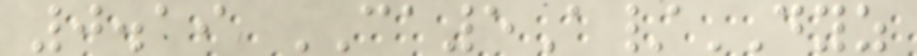0.19 CA5A/DYZ
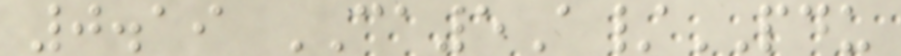0.19 CA5A/PDU
